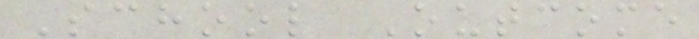School Outcome
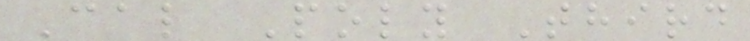Cal Poly Third
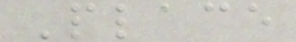Place
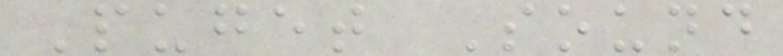Puget Sound
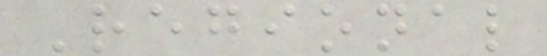Regional
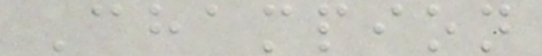Champion
